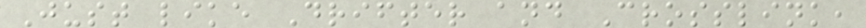Just like Drifter and Crosslink,
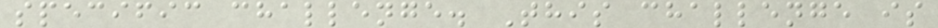specific challenge. This challenge is
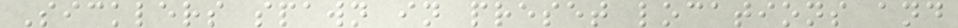Sicklers spawn in preset locations and
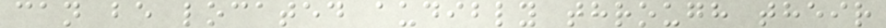can be located audibly through their
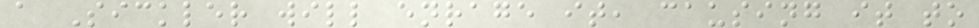a Sickler will enrage it, causing it to
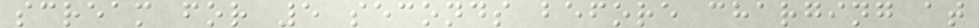scream for 5 seconds before charging at
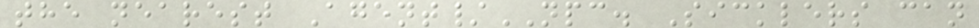the nearest Agent/NPC. Sicklers can
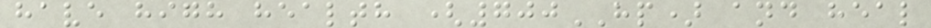have high health (700HP) and heal
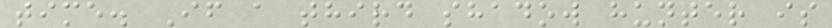time. If a third shadow hunter is
